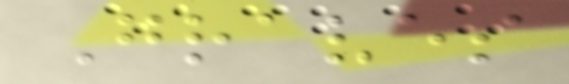Graves
